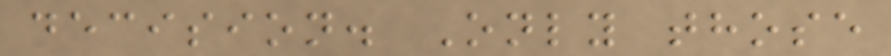decision. Only those
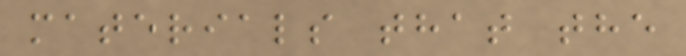materials that the
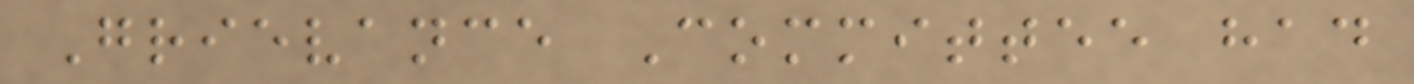Grievance Committee had
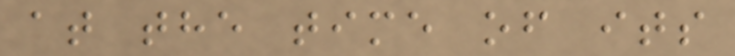at the time of its
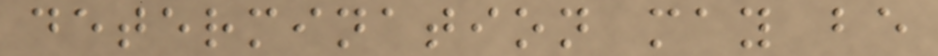determination may be
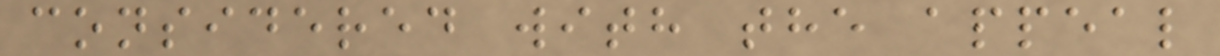considered with the appeal
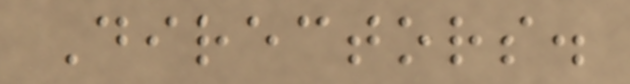Directors.
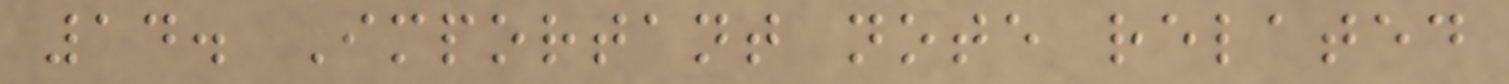14. Important note related
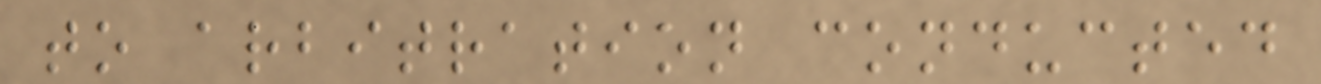to arbitration conducted
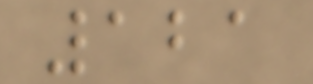121
